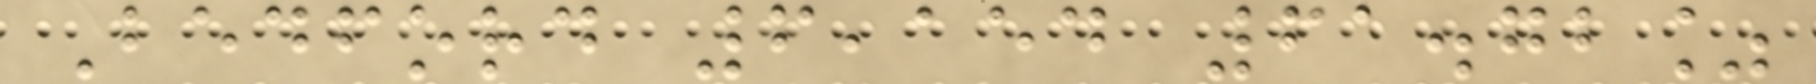Bedford 6,154 61.72%
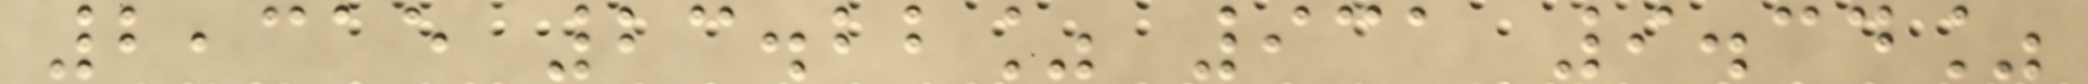2,315 23.22% 931 9.34%
